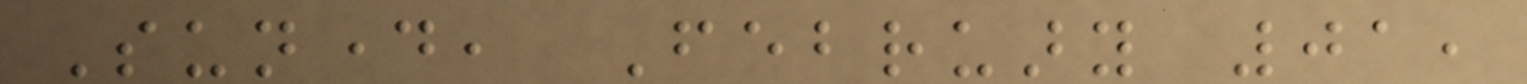Sunday, February 01,
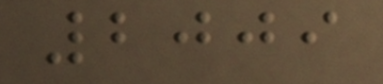2009
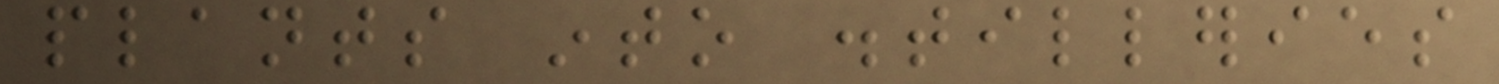plants into distilleries
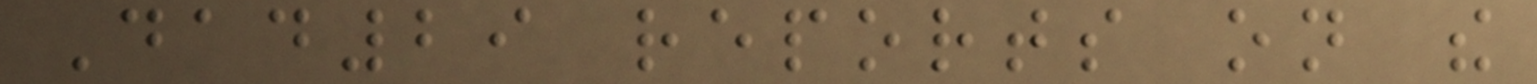Dad29 reports on the
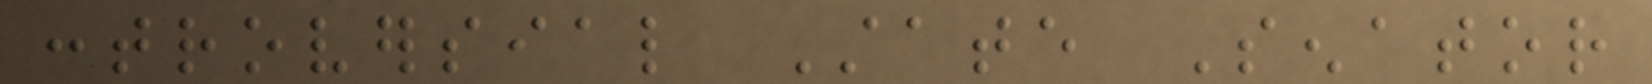controversial State Senator
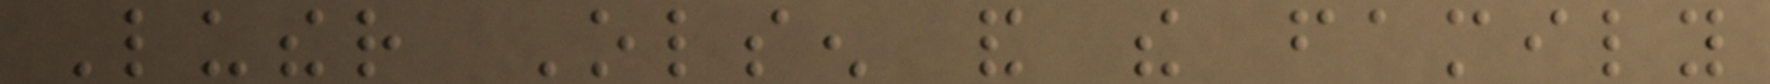Luther Olsen and the family
